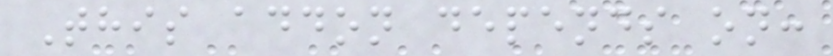This addon depends on:
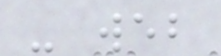- web
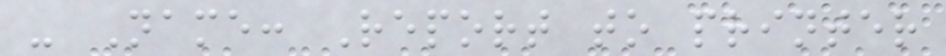- Name: Report to printer
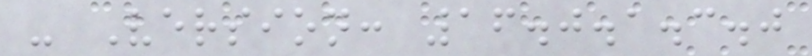- Version: 16.0.1.3.0
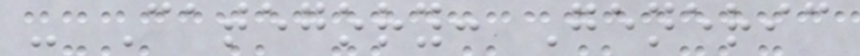- Category: Generic
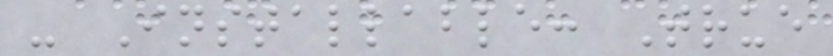- Installable: True
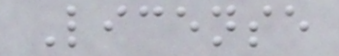License
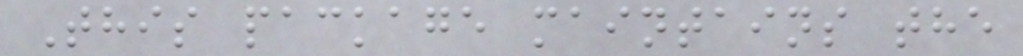This package maintains the
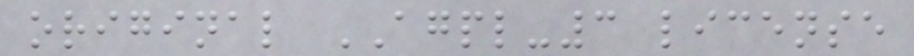original AGPL-3 license
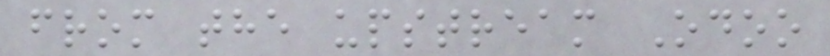from the upstream Odoo
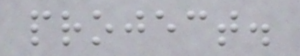project.
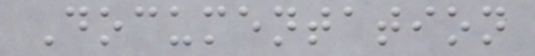Documentation
